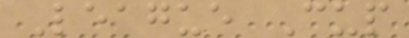League Cup
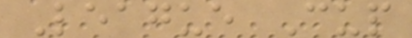League Cup
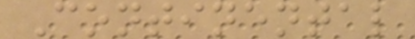Continental
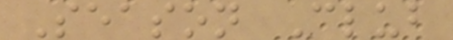Season Club
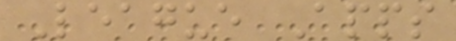League Apps
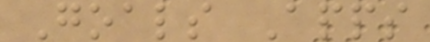Goals Apps
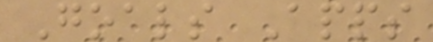Goals Apps
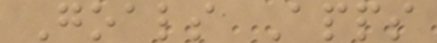Goals Apps
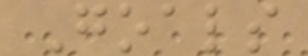Goals
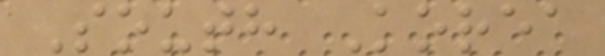South Korea
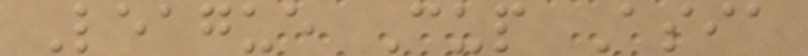League Cup Asia
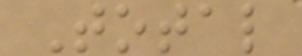Total
